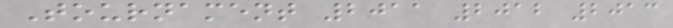Tournament 2011 2012 2013
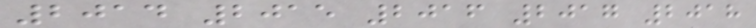2014 2015 2016 2017 2018
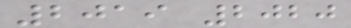2019 2020
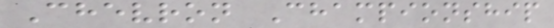Chevron Championship
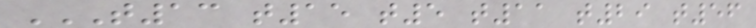T13 T15 T5 T11 T29 T56
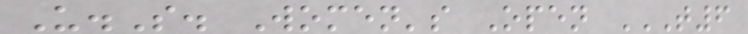U.S. Women's Open T6
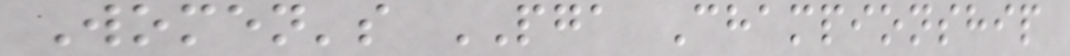Women's PGA Championship
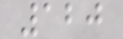120
